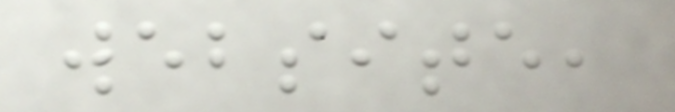website,
